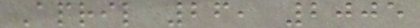April 26, 2005
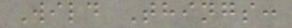Wild Things:
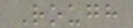Rough
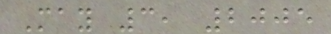May 3, 2005
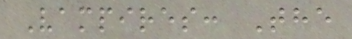Vampires: The
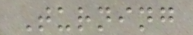Turning
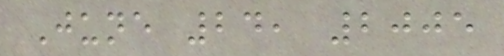June 24, 2005
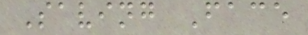Saving Face
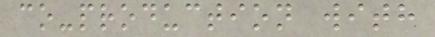co-production with
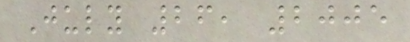July 26, 2005
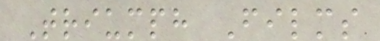Triumph Films
